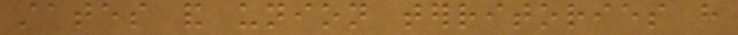states and union territories have
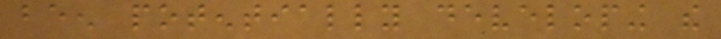been potentially developing the
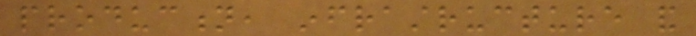production, infrastructure and
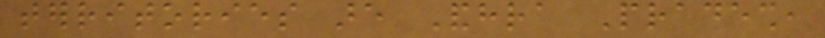territories are Andhra Pradesh,
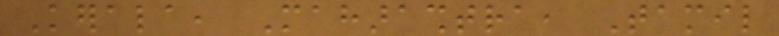Kerala, Maharashtra, Tamil
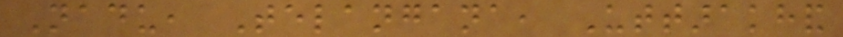Nadu, Telangana, Uttarakhand
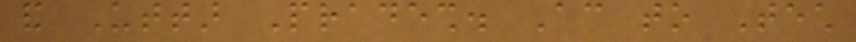and Uttar Pradesh. According to Tech
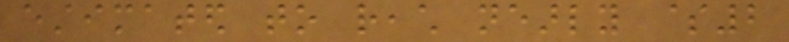estimated to reach nearly $2
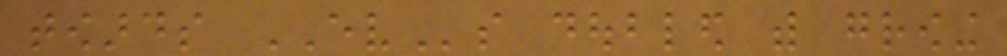towards EVs doubled with growing
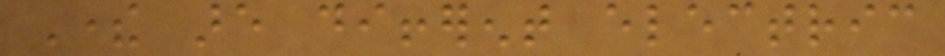There are different electric
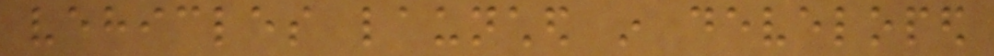vehicles launched in developed
